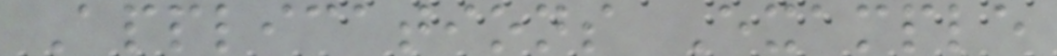Applications Example
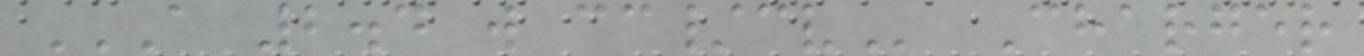A 2.4 W CC/CV Charger
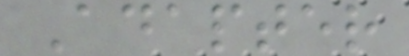Adapter
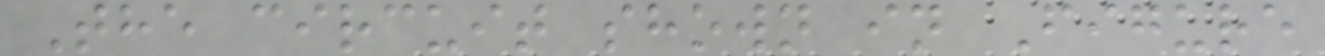The circuit shown in Figure
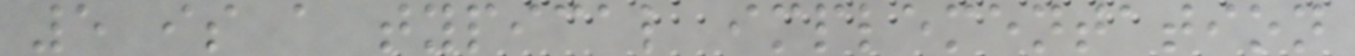5 is a typical implementation
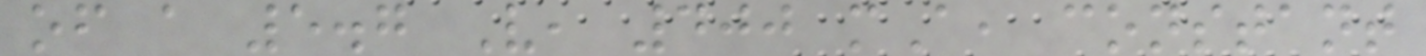of a 5.7 V, 400 mA, constant
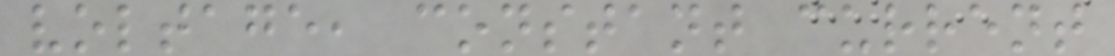voltage, constant current
